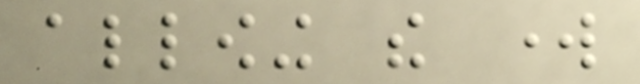allowing the work
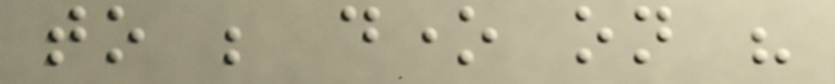to be done on his
